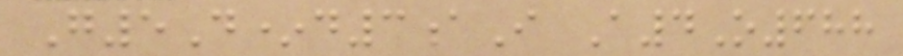G5D*d3aI A4O688
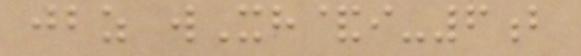jbz wXh&i-6b
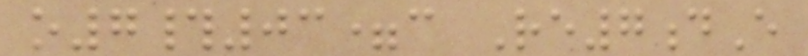o7#03=c Re7dE
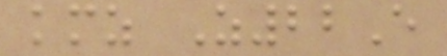kmz Z22E
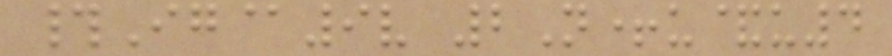#Ig@9v 2N+u&u4
